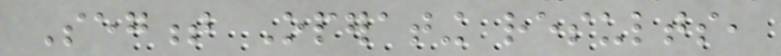Segment Operating results,
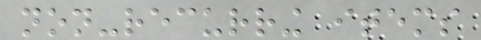non-recurring items
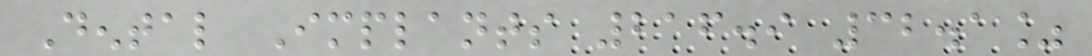Dental Implants 216.9 32.1%
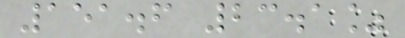151.6 23.1%
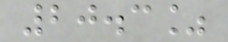20.3%
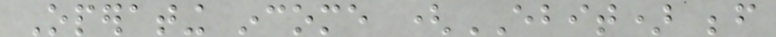Operating income (EBIT) before
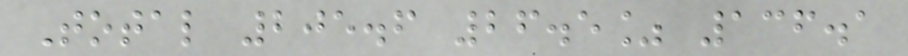Total 205.6 26.5% 136.1
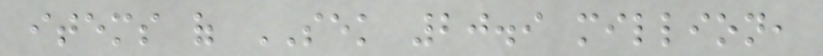items of SEK 20.9 million,
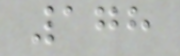178
